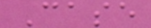Case
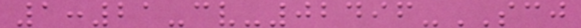1:21-cv-02496-SCJ
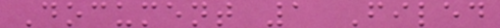Document 1 Filed
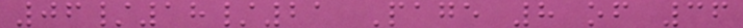06/18/21 Page 8 of 36
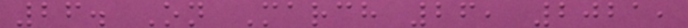26. On March 26, 2021,
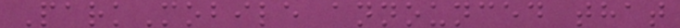ParkMobile announced that
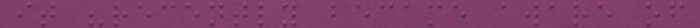it "recently became aware of
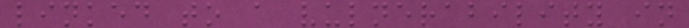linked to a vulnerability in
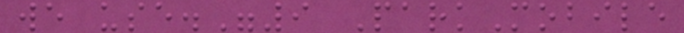we use."9 ParkMobile
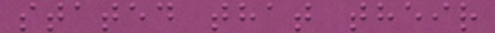stated that their
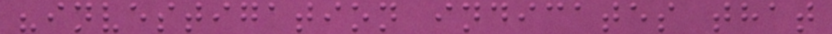"investigation indicates that
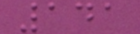141
